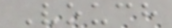Vouch
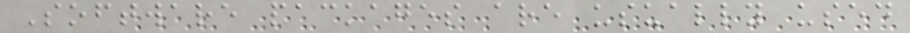Software packages are usually used
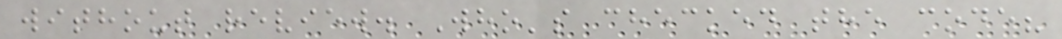without review. Who's checked the code?
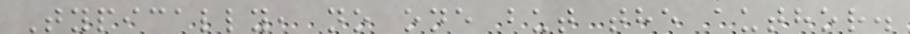Typically, no one but the author.
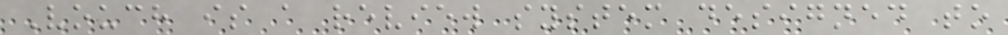Vouch is a review system designed to
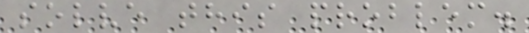solve this problem.
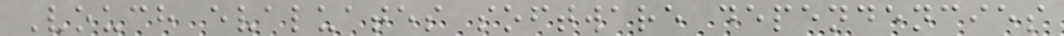Vouch evaluates software dependencies
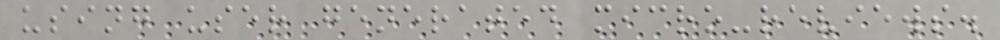using user generated micro-reviews.
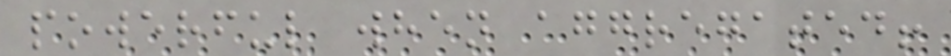powerful when aggregated!
